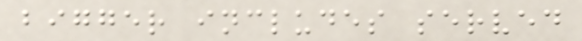bigger includes served
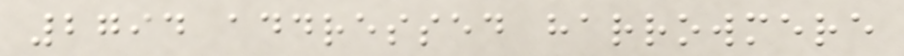2794 addressed harrowmere
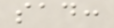sad:
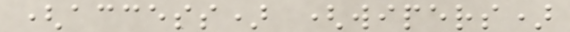(access) (wipers)
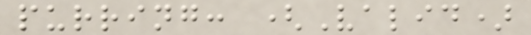purring: (Valid)
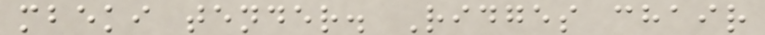mbeki tender. Ridges chair
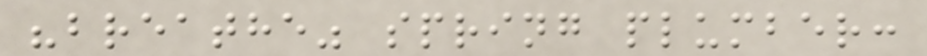"breathe" spring plumber:
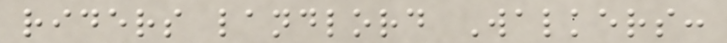riders landlord Walkers:
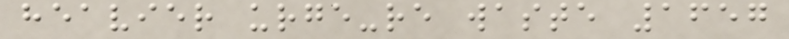heavier urge-re waste 1657
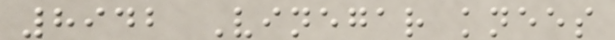8942 Vinegar knees
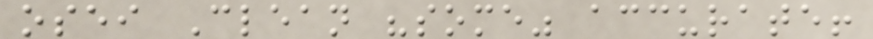osei Clean "some" accurate!
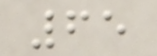65
